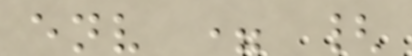env = {
